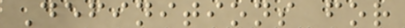Definitions for
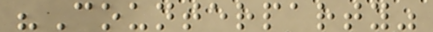"Counterparty"
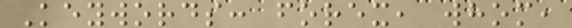Keywords: forex, whom,
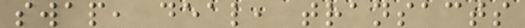swap, deal, transacts
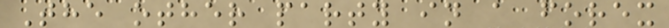The other party in a forex
